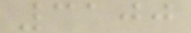3100
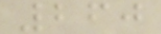260
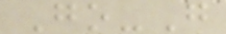Go-G
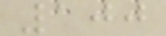100
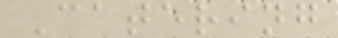Catering
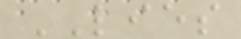LIES
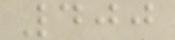400
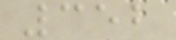352
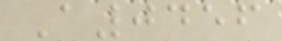A0456
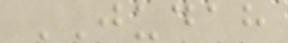JUDAH
